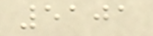5101
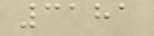3181
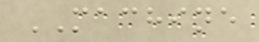MACHINE
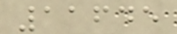11645
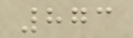873
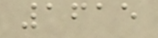1615
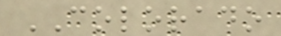COLORADO
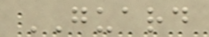GUARD
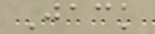Jack
